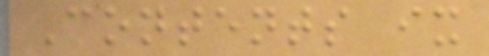Contents ix
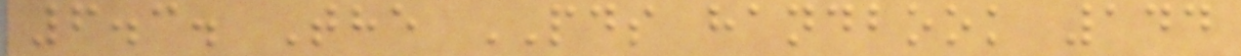6.3. The PDS handbook 144
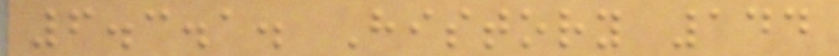6.3.1. History 144
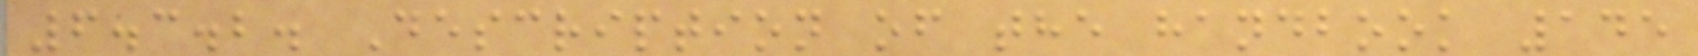6.3.2. Description of the handbook 145
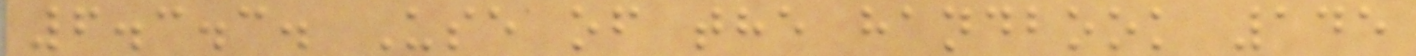6.3.3. Use of the handbook 145
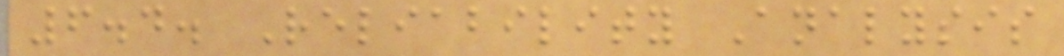6.4. Reliability Analysis
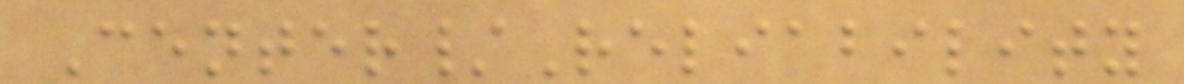Center/Reliability
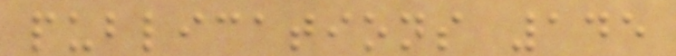publications 145
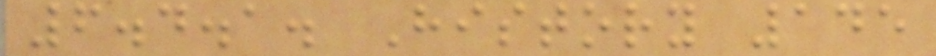6.4.1. History 145
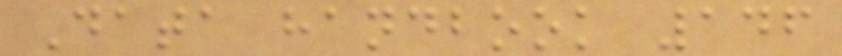Data handbook 146
